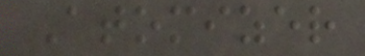Atomizer
